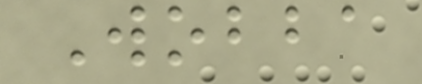Wobba
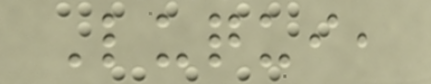Luqui,
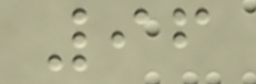96
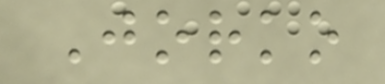Jorko
